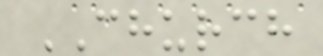CHURCH
